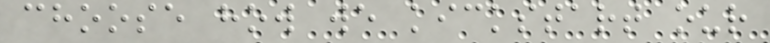choose how we kickstart our
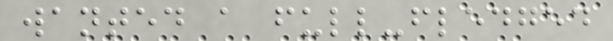wanted a full-fledged
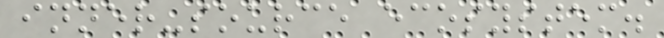inner-source ecosystem.
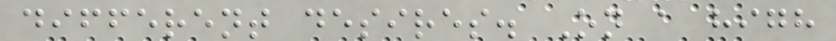different desires. On a high
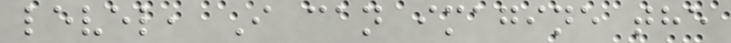level, I can imagine the
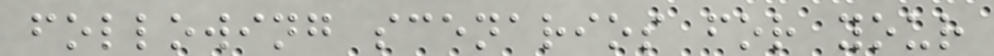following scenarios for your
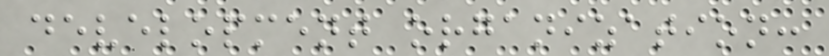development organization:
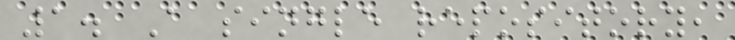1. A single repository,
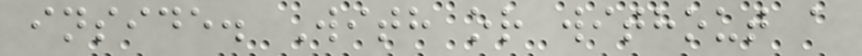inside. With or without a
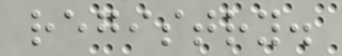registry.
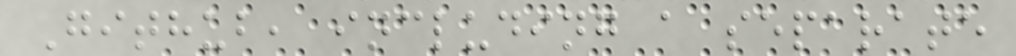Github, including a separate
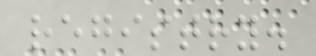registry.
